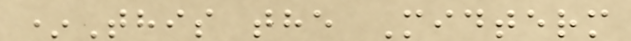*This the Midterm
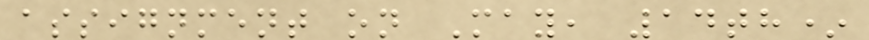assignment on May, 14th*
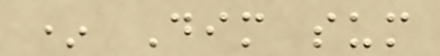* Dim sum
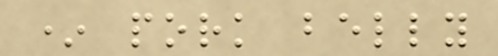* pork belly
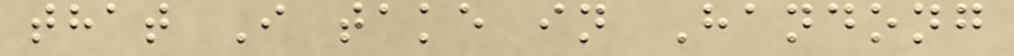that I take in Handong
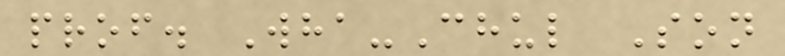prof. Wha-Chul Son
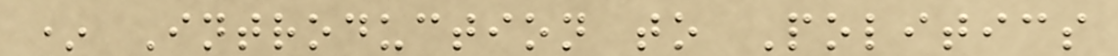* Introduction to Politics
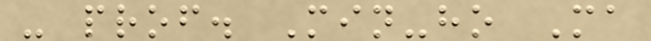- prof. Min-ho Ma
